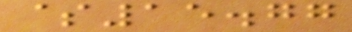$15.77
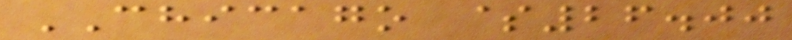CHICAGO $26.00
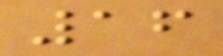16
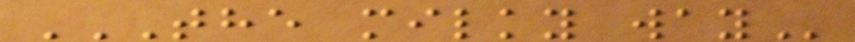THE MILKY WAY
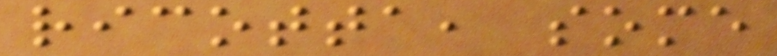ricotta, some
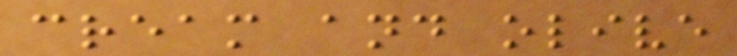cream and olive
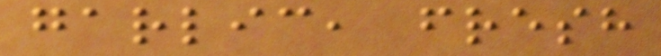garlic, fresh
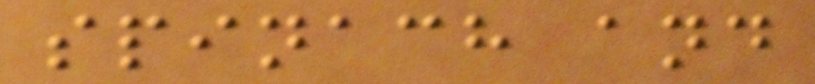spinach and
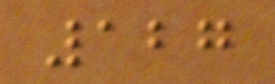127
